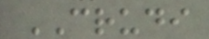CRUDI
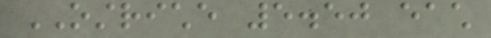OSTRICHE 5.50 each
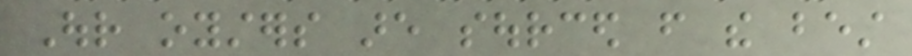Our oysters are sourced from the best
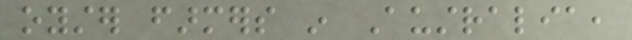oyster farmers in Australia,
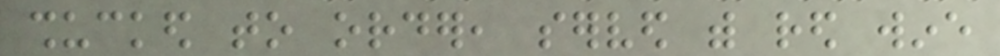shucked to order, served with red wine
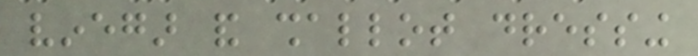vinegar and shallot dressing
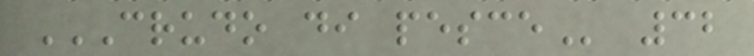CRUDO DI PESCE 32
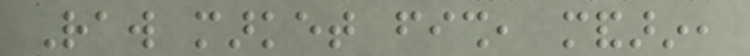Raw market fish, mandarin,
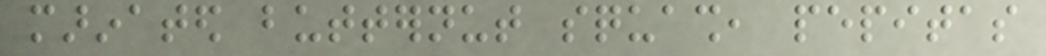marinated butternut squash, pepitas
